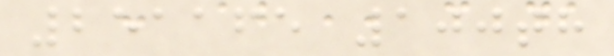251165 100th
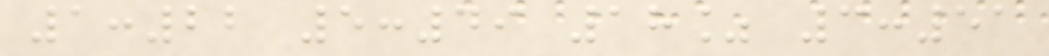1:22 5:49 18% 3:51
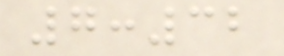7:32
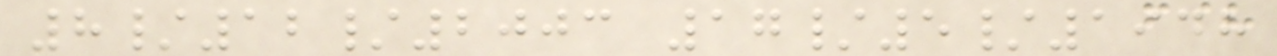8/12/2003 17/5/1948
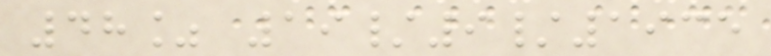48% 19/9/1935
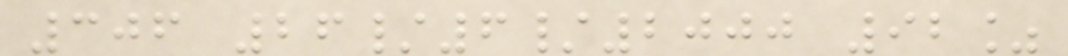306 26/6/2000 92%
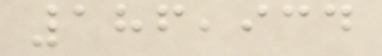186,934
